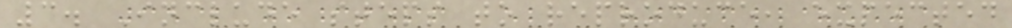3. Include steps to reproduce, expected
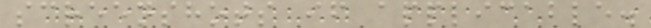screenshots if applicable.
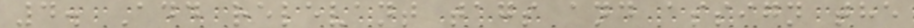4. Add relevant tags and assign the
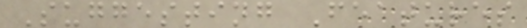Suggesting Features
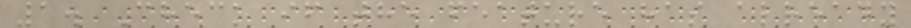1. Check if the feature has already
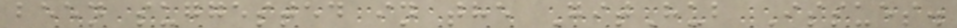been suggested in the GitHub Issues.
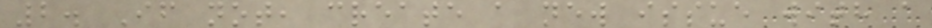2. If not, create a new issue with a
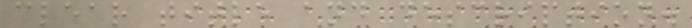clear title and description.
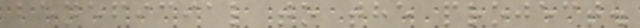beneficial to the project.
